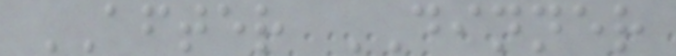AFTER DINNER
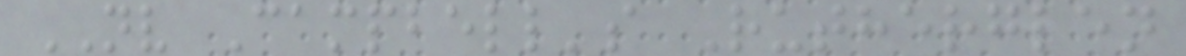NV Campbell's Rutherglen
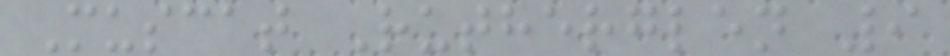Muscat Rutherglen 9
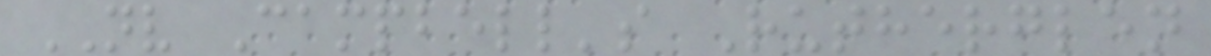NV Campbell's Rutherglen
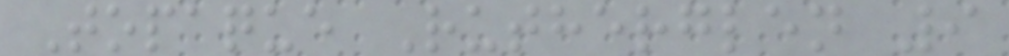Topaque Rutherglen 9
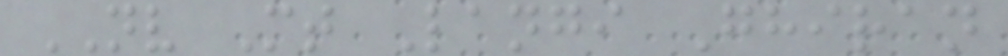NV Mt Langi Ghiran
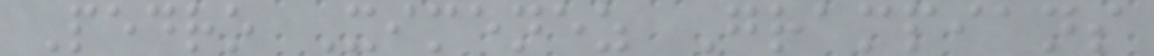Pedro Ximenez Grampians
